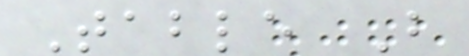Table B
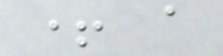+ a
